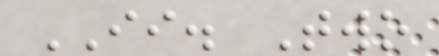II. Two
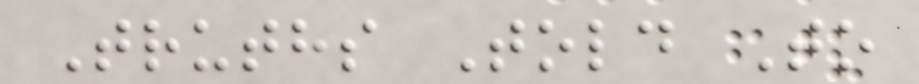Truths Told To
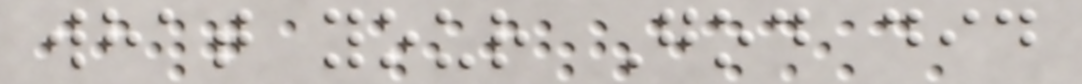what your God did
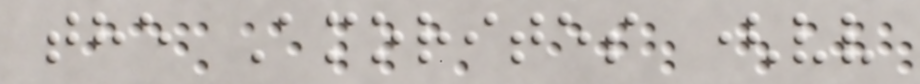the Amorites (vv
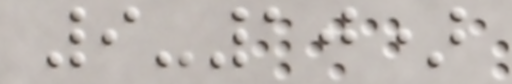9-10)
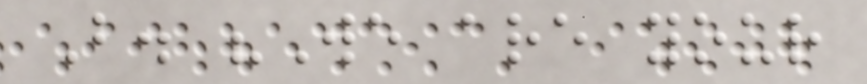B. "We are your
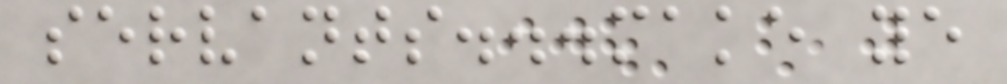servants...make ye
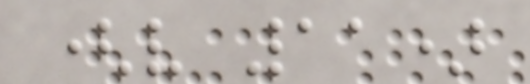(v 11)
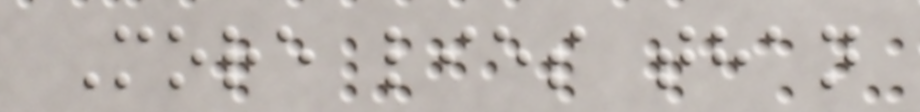More lies than
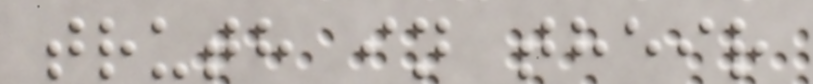truth in their
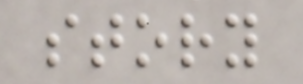story
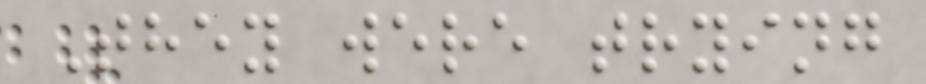They were trying
